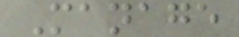Manage
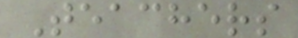Teachers
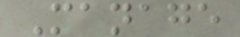Manage
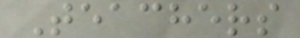Teachers
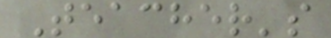Teacher's
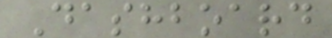Dashboard
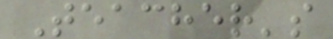Teacher's
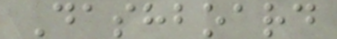Dashboard
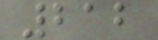212
